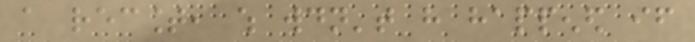a recount, which wouldn't have happened if
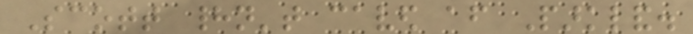Scott hadn't caved after Parkland.
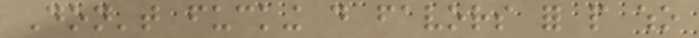Don't fucking do favors for people who
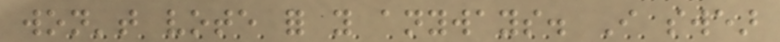won't vote for you anyways. I swear
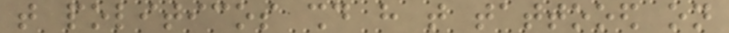that politicos should have that tattooed on
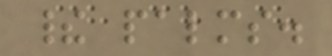their palms.
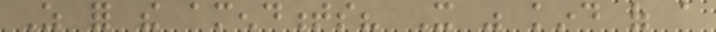As for the amendments? It was kind of a
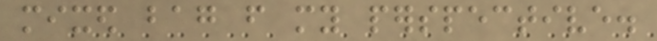mixed bag from my perspective.
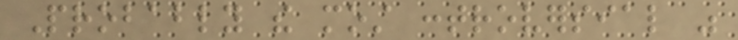Probably the most controversial was
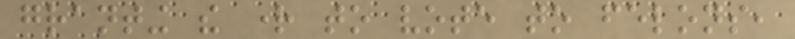granting the right to vote to felons,
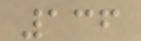136
